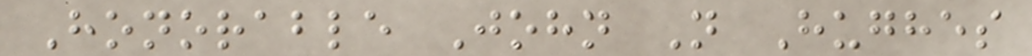Honorable John N Hughes
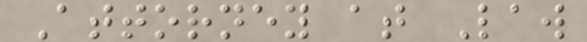Attorney at Law
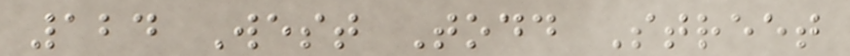124 West Todd Street
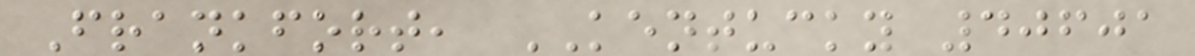Frankfort, KENTUCKY 40601
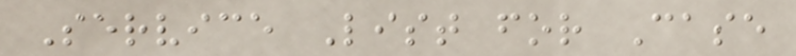Service List for Case
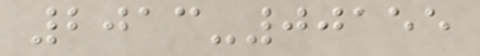2013-00155
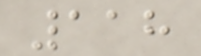118
